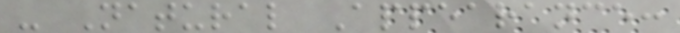- Natural Appearance:
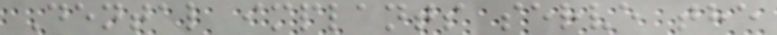Dental implants serve the
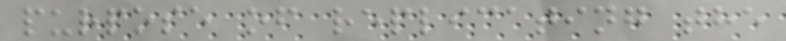purpose of replicating the
